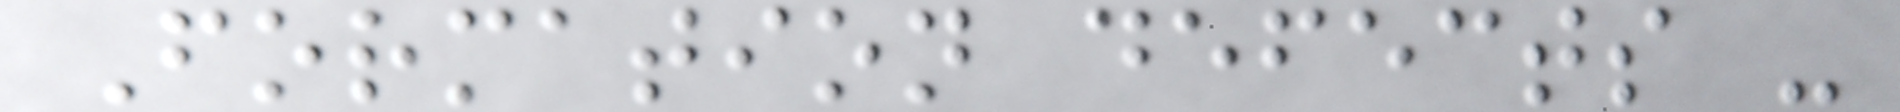Formation defects -
